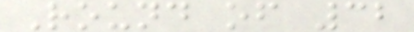Round of 32
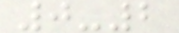0-2
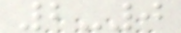2-0
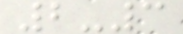2-3
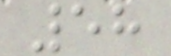58
